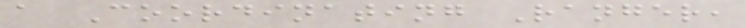a Coordinating Ranger,
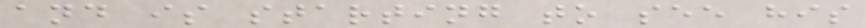and is starting to see his
